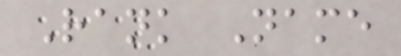Rank Name
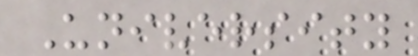University
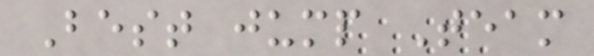Best jump Team
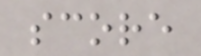score
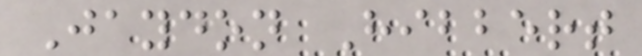Jaydon Hibbert
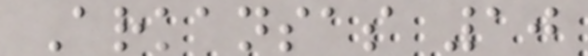Arkansas 10
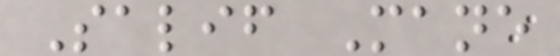Salif Mane
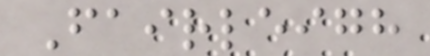Fairleigh
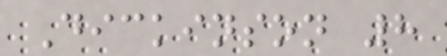Dickinson 8
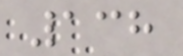138
